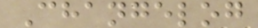Changelog
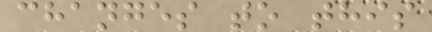changes to this
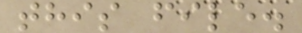this file.
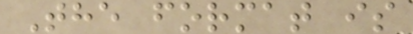The format is
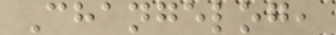Changelog,
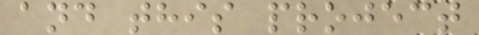and this project
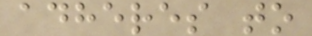adheres to
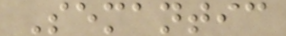Semantic
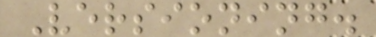Versioning.
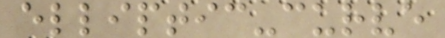elliptic-curve
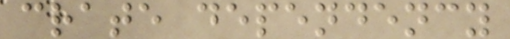crate dependency
